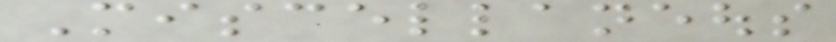Miscellaneous
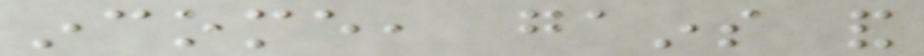income, gains and
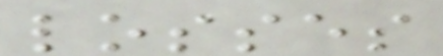losses
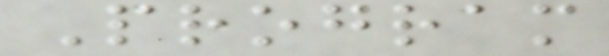Program
